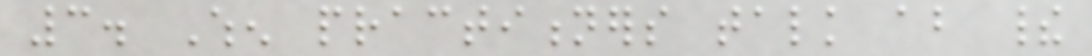3. When practitioners talk about their
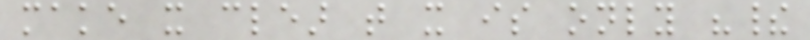make it clear that it is only "their
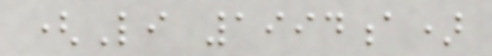(Li 1994a)
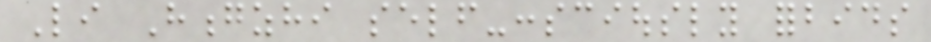Li Hongzhi self-consciously forbids
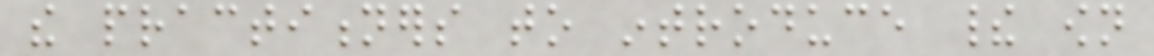the practitioners to introduce their own
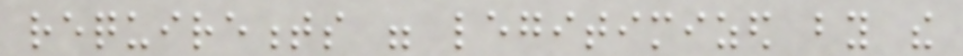requirements were legitimized by the
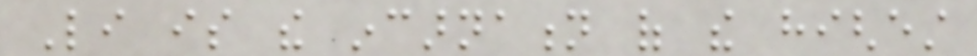Li is the incarnation of the highest
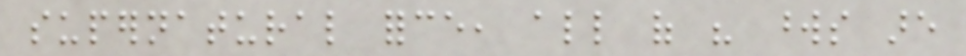supernatural force, all of his words are
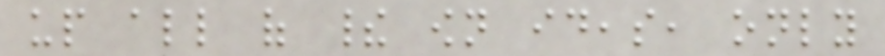up all of their own ideas, only
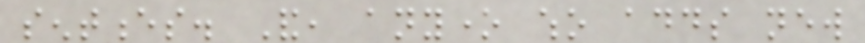sentences. And, anyone who adds new
